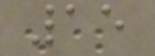15
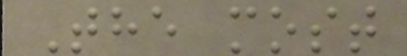The most
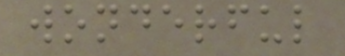wonderful
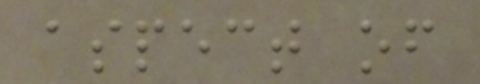aspect of
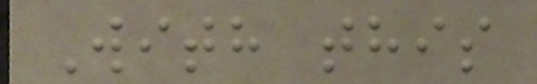With this
